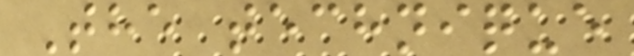The technique
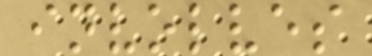involves
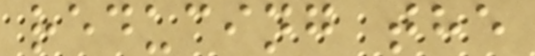reducing the
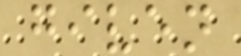given
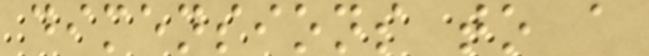dimensions to a
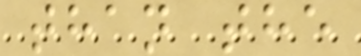than the
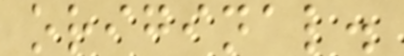original.
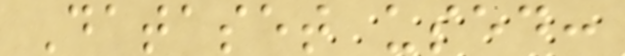Dataset used:
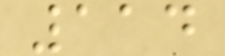114
